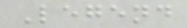Legend
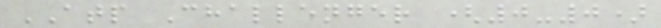ATP Challenger (0-0)
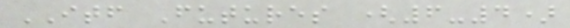ITF Futures (6-4)
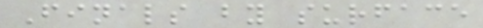Finals by surface
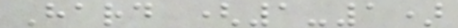Hard (1-1)
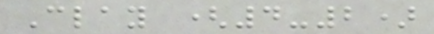Clay (4-2)
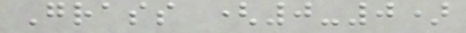Grass (0-0)
